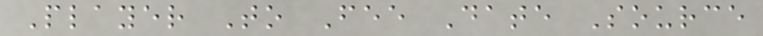Player To Fee Date Source
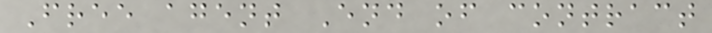Free agent End of contract
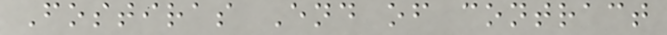Fostiras End of contract
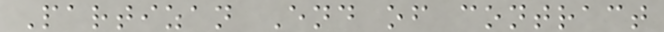Partizan End of contract
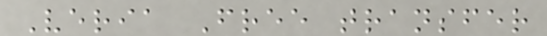Veria Free transfer
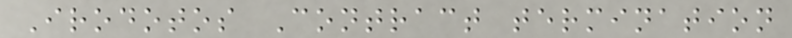Irodotos Contract termination
